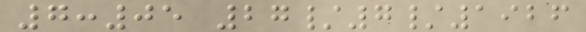7:05 27/7/1926
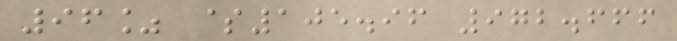96% $105.96 972.666
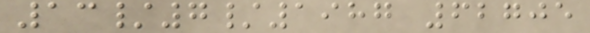13/7/1987 62705
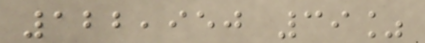122,950 39%
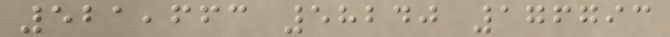521,663 58240 176793
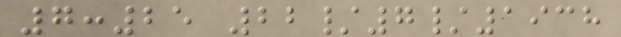7:25 22/7/1938
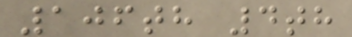106th 4th
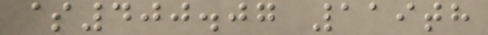$400.07 119th
